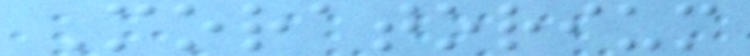Moratorium
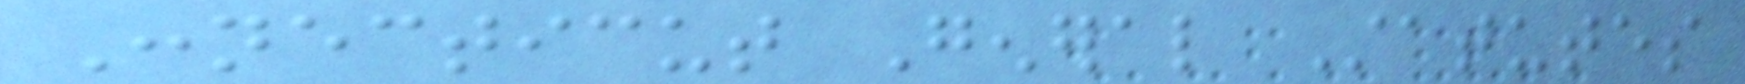Connecticut General Statutes
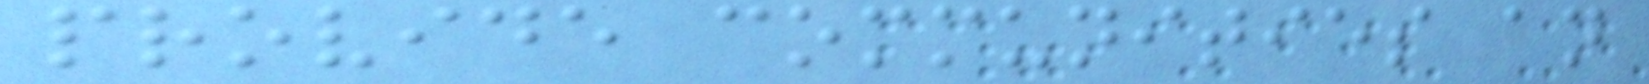provide communities an
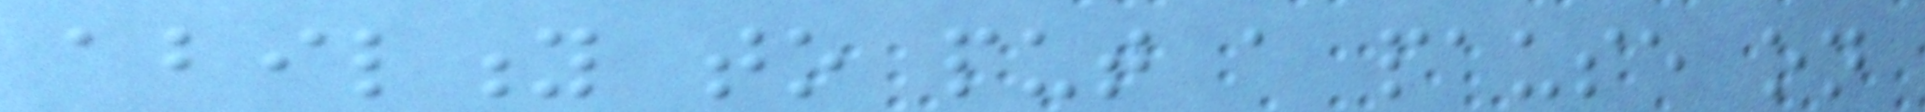ability to put a pause on
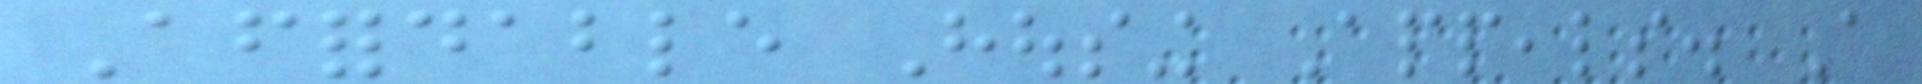Affordable Housing Appeals. A
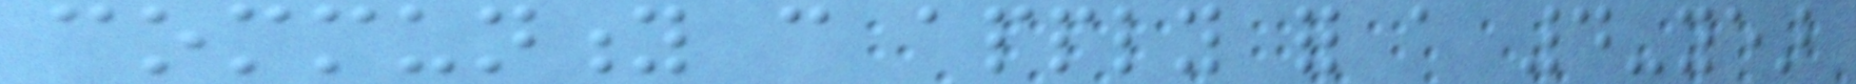community can apply for a 4-year
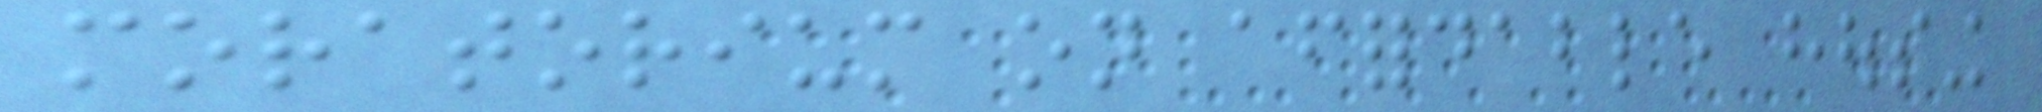moratorium on affordable housing
